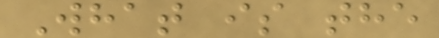What is the
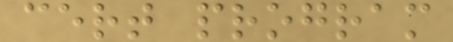cert program
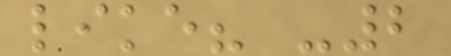like? -2
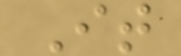It
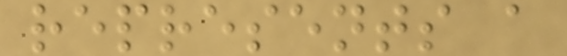represents a
